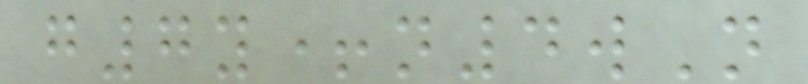g7y+n4wN
